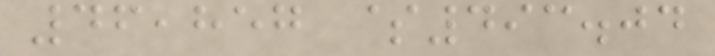46,857 $493.04
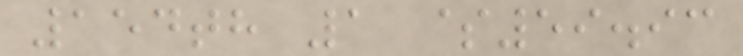154th 1 $59.93
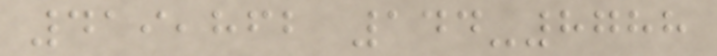419,862 144-8788
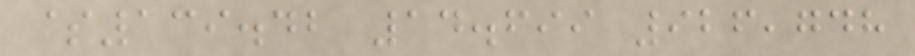$139.42 14.699 926,748
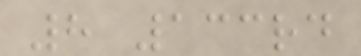8 133rd
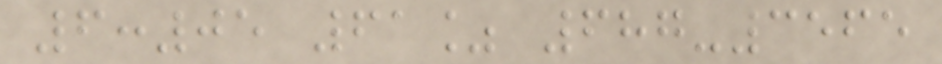6:05 61% 687-3565
